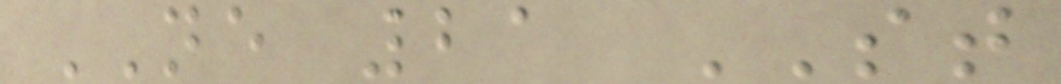NE 21 ST
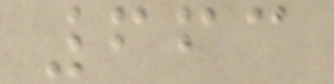663
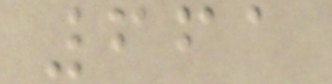661
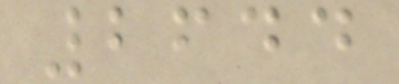2644
